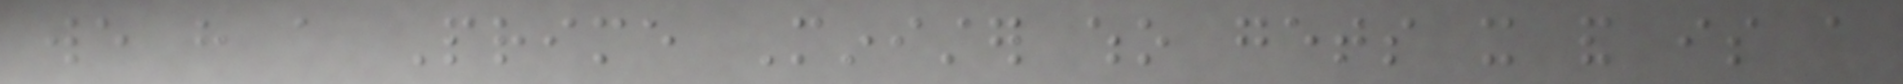we have a Prime Minister who gets it and is a
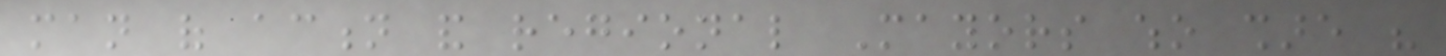man of action and regional Mayors who share his
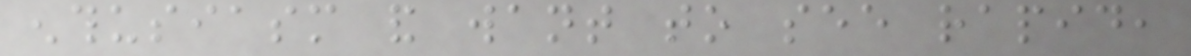enthusiasm and want to see rapid,
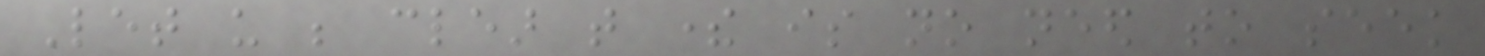Let us be clear that there is no need to seek
